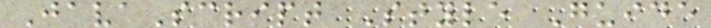JavaScript Style Guide
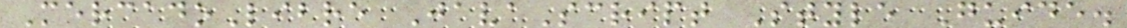MercadoLibre JavaScript Style Guide.
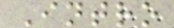Intro
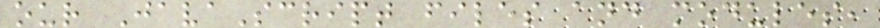our JavaScript files and modules,
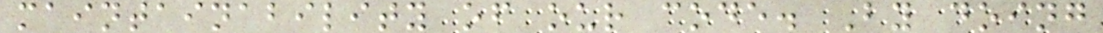maintainability of our code. By doing
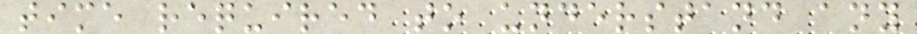time required to understand any
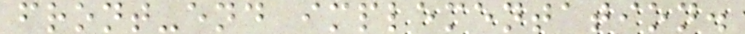front-end implementation.
